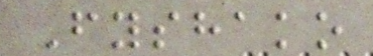Fyshako
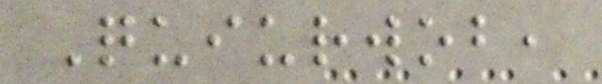Quiurwob,
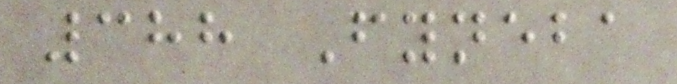388 Fyneba
